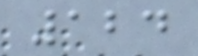124
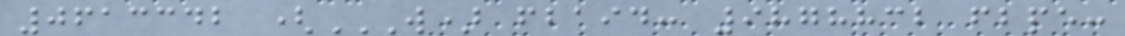0613342 (W) FBAID: 9878832 FBPE:
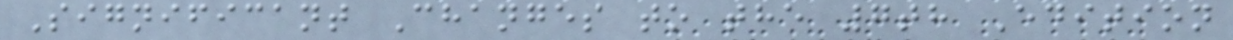Significant Changes to the 7th Edition
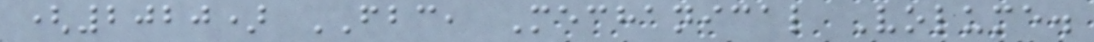(2020) FBC, Mechanical Volume.
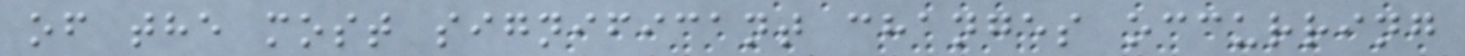of the most significant changes occurring
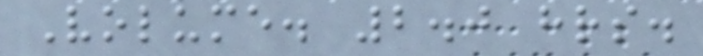Volume. 2.0 hrs.
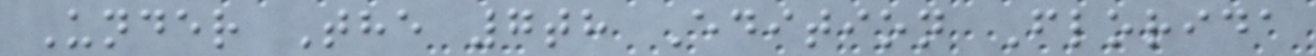Under The 7th Edition Florida
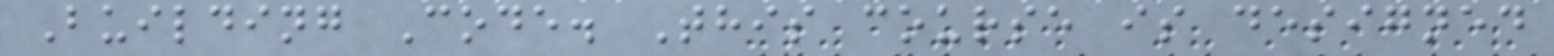Building Code. This course is designed
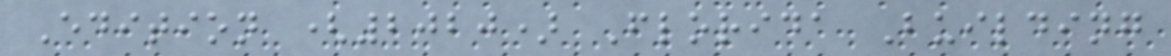Edition (2020) Florida Building
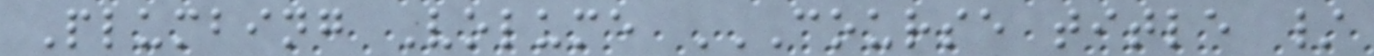Plumbing Volume COURSE TITLE /
